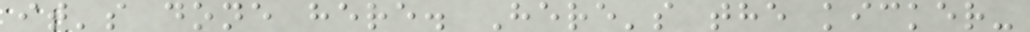it's done here. Here's the kicker-
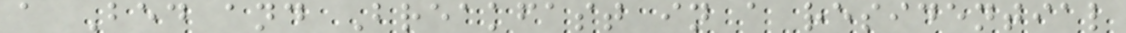a Bed and Breakfast in a residential
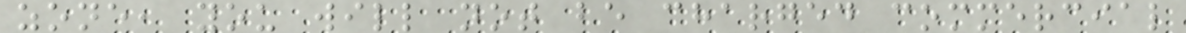zone, you will not be charged commercial
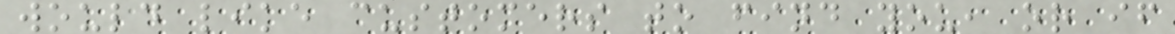would like customers to find you, or if
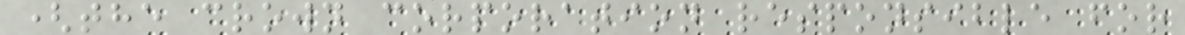(the crown corporation responsible for
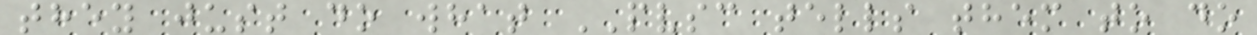they just do what PVSC tells them to do
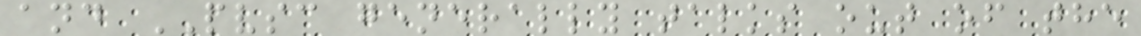and PVSC generally talks out of the
